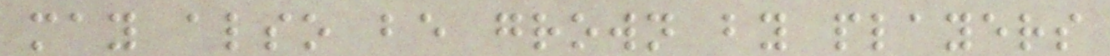may also be grown by players
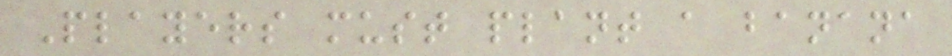Players must plant a banana
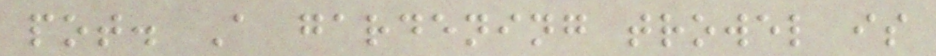pot. A gardening trowel is
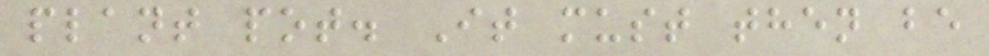plant pot. It must then be
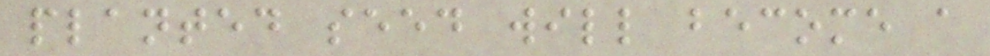planted seed will become a
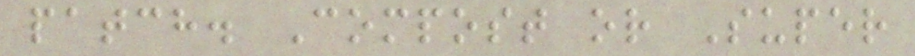patch. Compost or Super
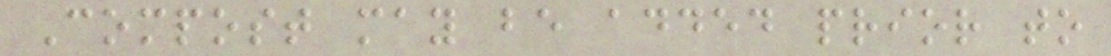Compost may be added prior to
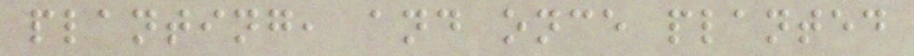planting, and once planted
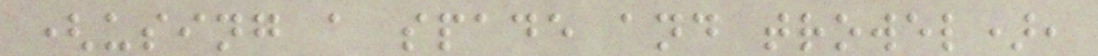(using a spade and trowel),
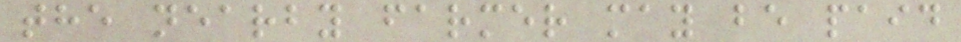the nearby farmer may be paid
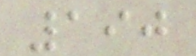190
